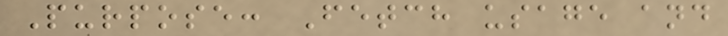Purpose: Fetch usage and
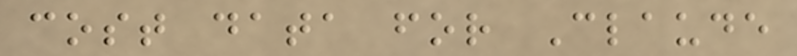cost data for Claude
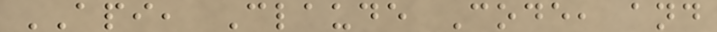API, Claude Code, and
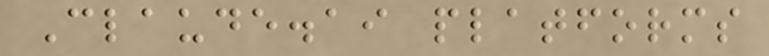Claude.ai platforms
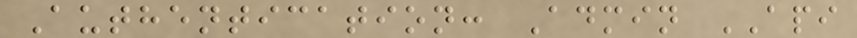Authentication: Admin API
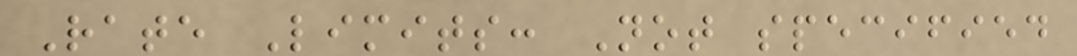Rate Limits: Not specified
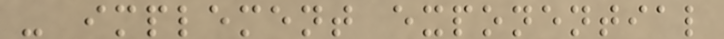- implement exponential
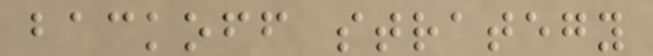backoff strategy
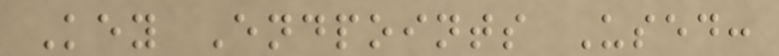Key Endpoints Used:
